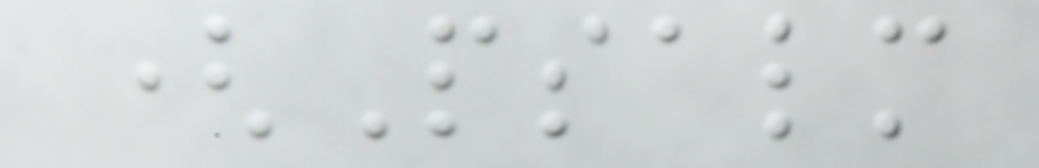(Psalm
